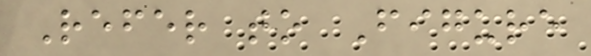Refer to Figure
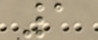1
